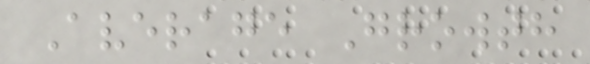Average Growth
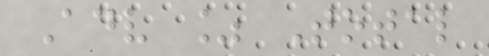Adv % Total
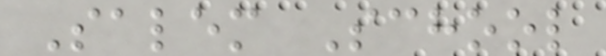Salem School
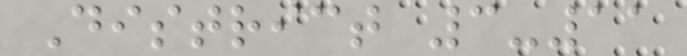District 3-11
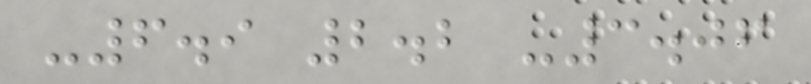-6.9 2.2 -3.06
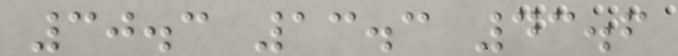30.3 13.3 43.6
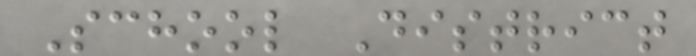School District
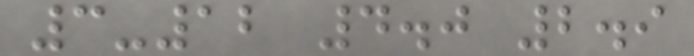3-12 4.0 2.9
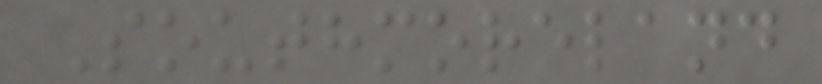Southmoreland
